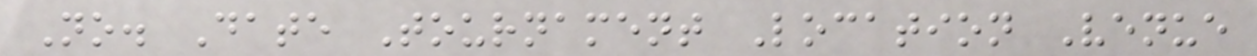No. Date Tournament Location Venue
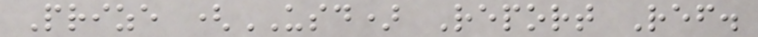Prize (USD) Report Ref.
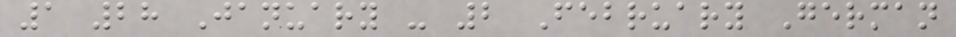1 28 January - 2 February German
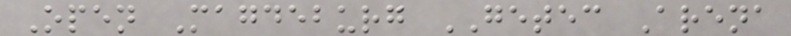Open Magdeburg GETEC Arena
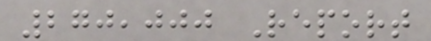270,000 Report
